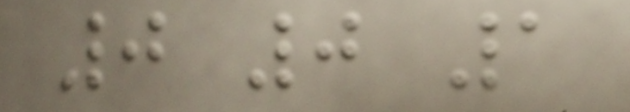0 0 1
